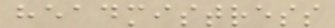headmistress
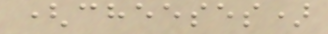(cheeses)
